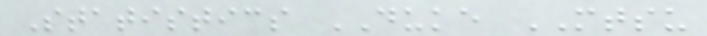Statistics DUKE MTSU
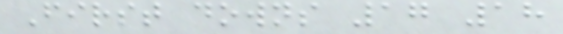First downs 17 18
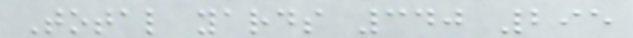Total yards 340 295
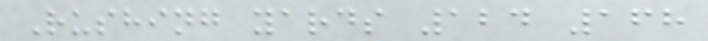Rushing yards 124 168
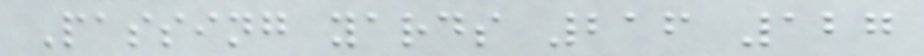Passing yards 216 127
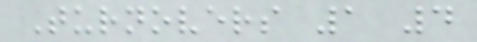Turnovers 1 4
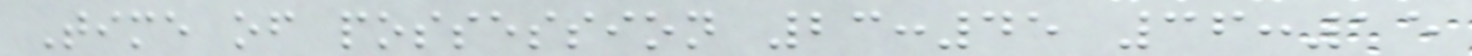Time of possession 23:45 36:15
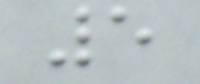5
